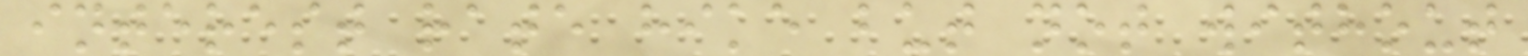interest rate hike but not without
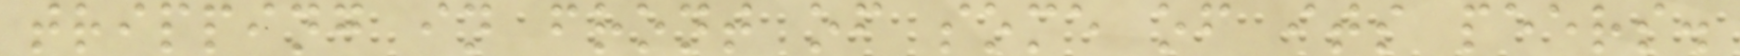tripping in front of some of its peers.
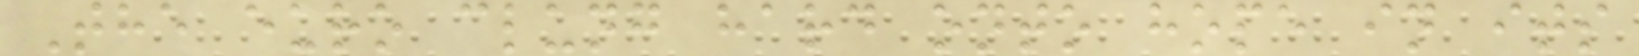The euro clung hard onto hope in its
